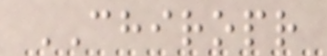CHIROPR
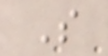S
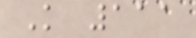K 111
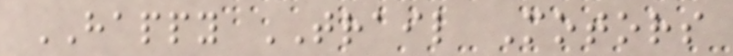HAPPY TRAIL Motors
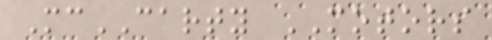McCARTY MOTORS
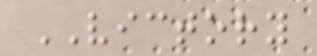VICTORY
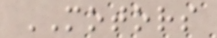MOTORS
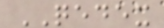QEDEX
